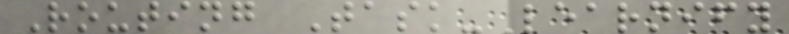Routing Task-Learnify
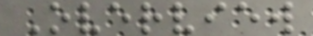Overview
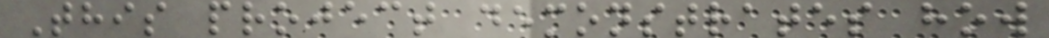This project demonstrates how
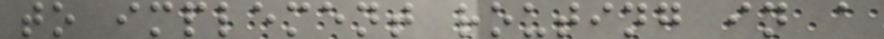to implement routing in a
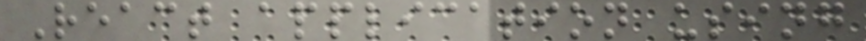React application using
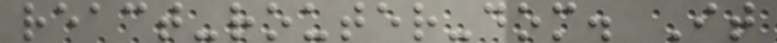react-router-dom. It
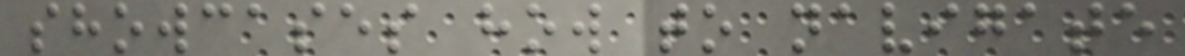showcases how to navigate
